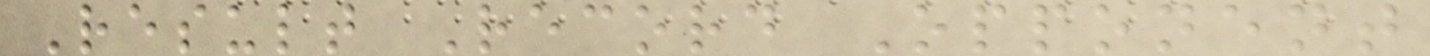Result Record Opponent
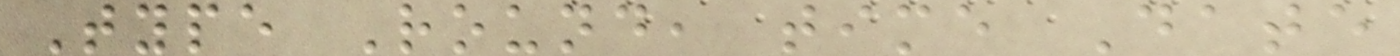Type Round, time Date
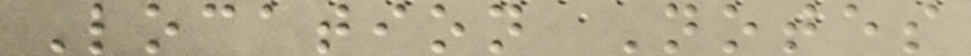Location Notes
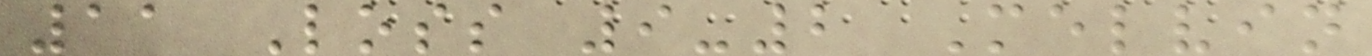11 Loss 9-2 Melvin
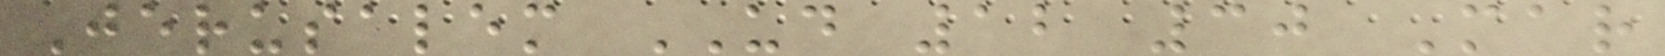Jerusalem UD 12 30 Mar
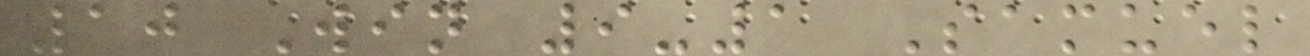10 Win 9-1 Samuel
